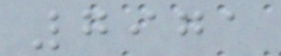7971
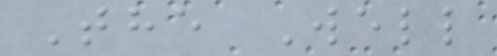The Well
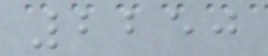2250
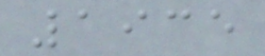1935
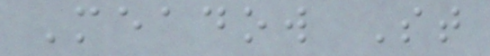Meadow St
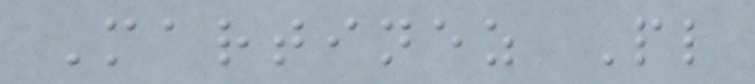Martinez Pl
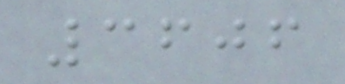3606
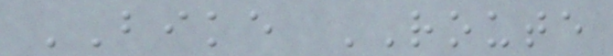BIKE ROUTE
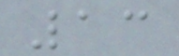13
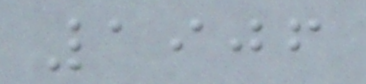1906
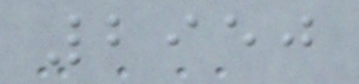2950
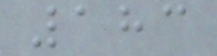183
